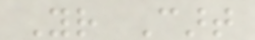Your Cart
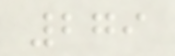279
